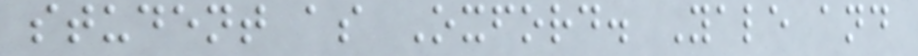student as Oxford. Yale and
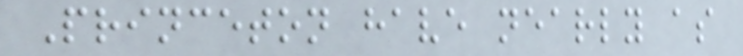Princeton have nearly as
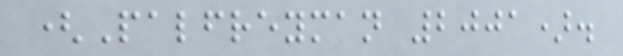(Palfreyman 2001).
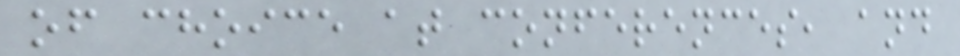of choice at conferences, and
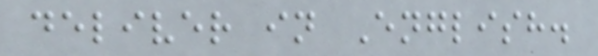deliver in English.
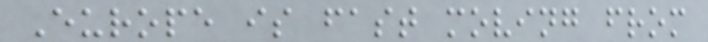Europe is fast moving from
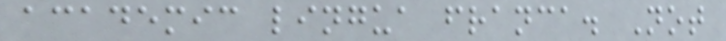academic lingua franca. Not
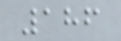186
